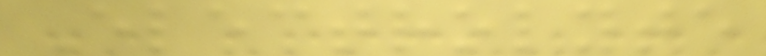Electrolyte
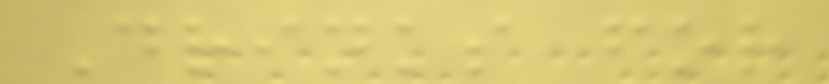Drinks for
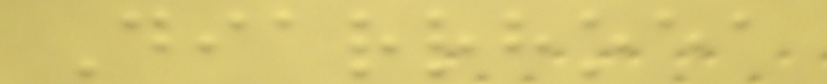Diarrhoea
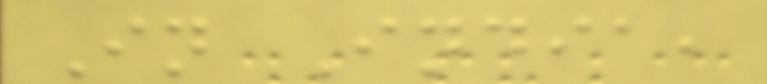In India,
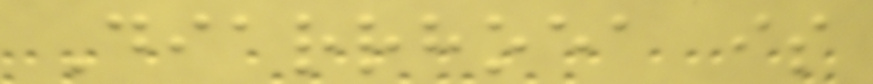Diarrhoea is
